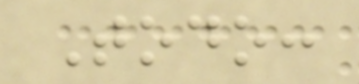Todo:
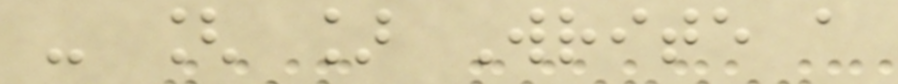- [ ] Write a
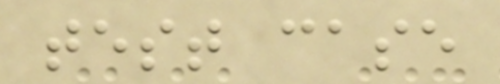test case
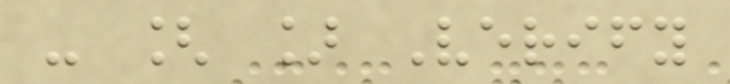- [ ] Verify
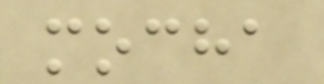mocha
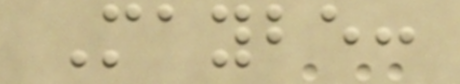Maybe:
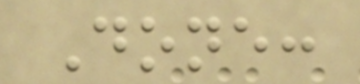Done:
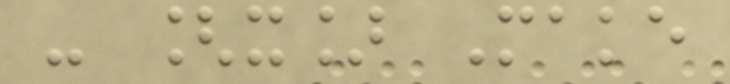- [x] Make
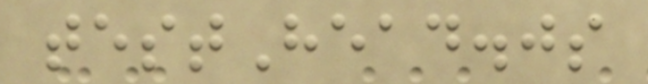testHead.js
